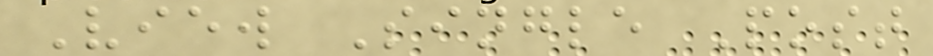View Single Post
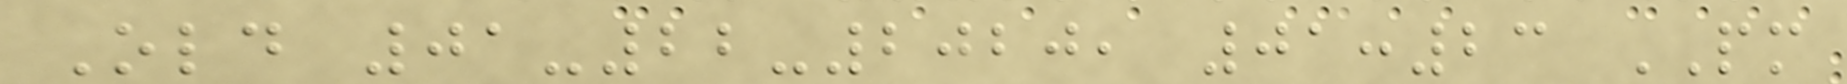Old 01-22-2020, 01:23 PM
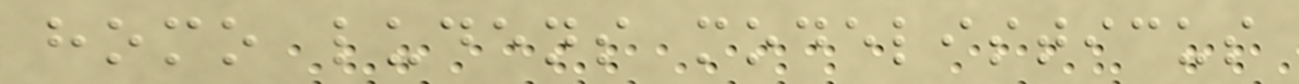homo ludens modelisticus
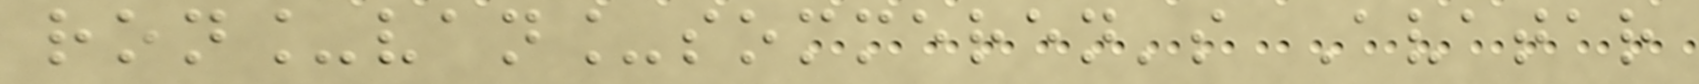ron_van_sommeren's Avatar
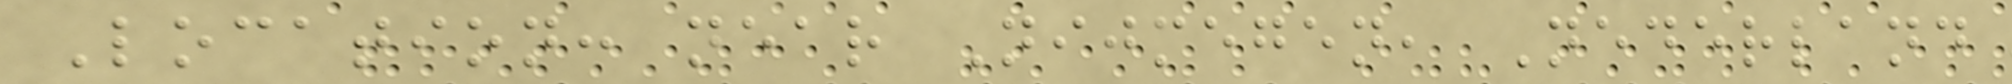Location: near Nijmegen, Nederland
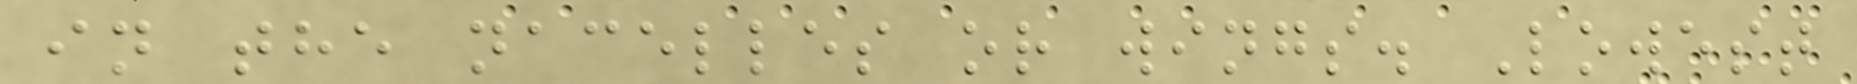in the nacelles or wings. Lowest
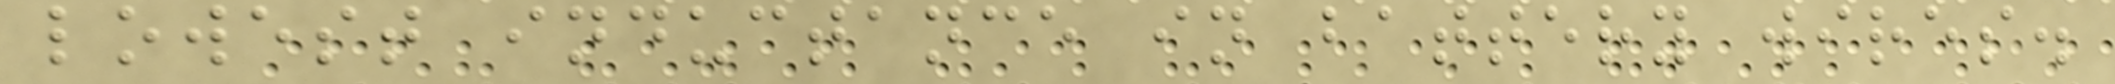lowest inductance in battery wires.
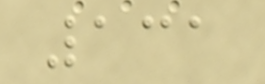131
